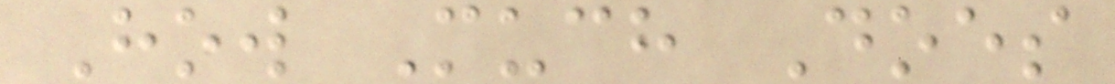How Much Does
